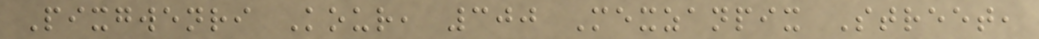Pixgwenri Kour, 300 Mexzanpix Street,
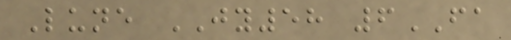Lune JY58 6FA
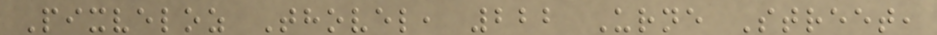Pixveloz Thovel, 222 Urne Street,
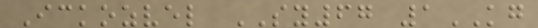Ickozvel SY67 1KG
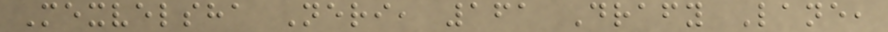Mexvelsha Neri, 161 Drafy Lane,
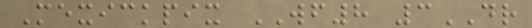Mexickpix WF8 3DR
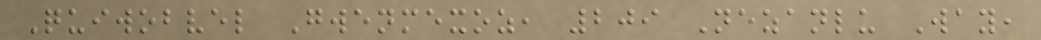Quiwobvel Gwenmexoz, 209 Nezanlu Way,
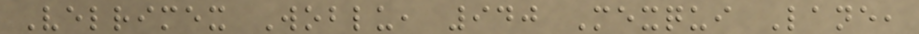Velrimex Woblu, 940 Mexqui Lane,
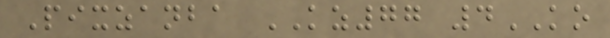Pixzanba KZ77 4KO
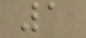1
